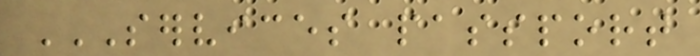SERVICES PASSPORT
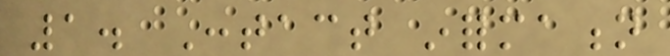1. Contact information
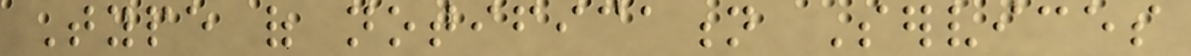Type of notification Services
